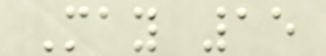May 15
